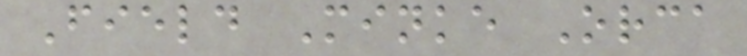Field Minke Orca
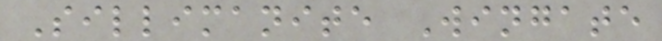Sillimanite Wingate
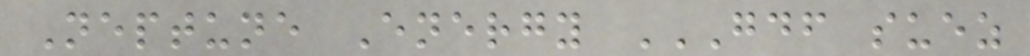Neptune Energy GDF SUEZ
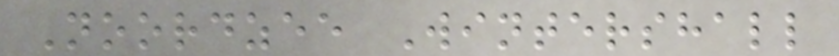Noordzee Wintershall
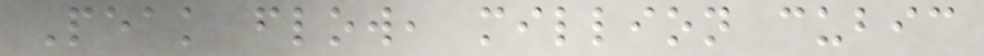Peak flow, million cubic
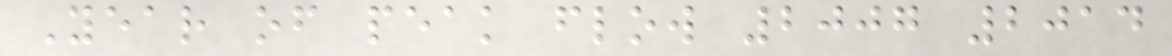Year of peak flow 2007 2014
